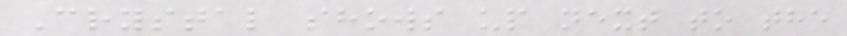Crystal shows up next to the
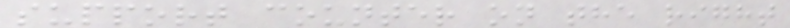support counter on the right
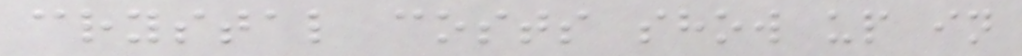crystal costs show up in
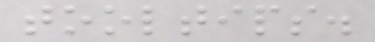tooltips.
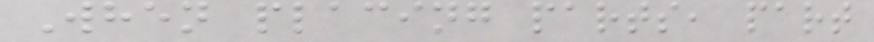When placing parts, part
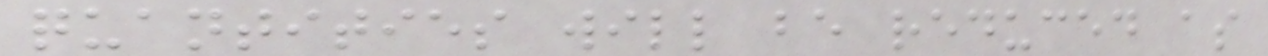quantities will be reduced as
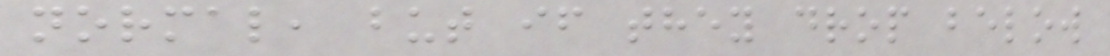normal, but if they drop below
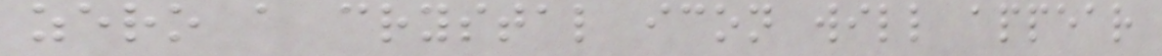zero a crystal icon will appear
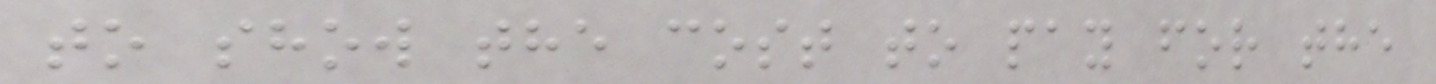to show the cost to pay for the
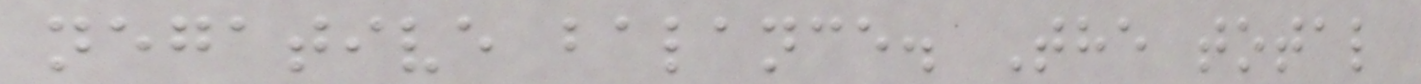negative balance. The total
